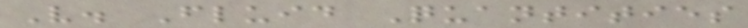V. Fluid Quantities
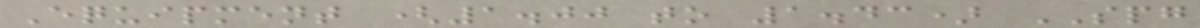Equipment (1.00 to 1.43) SPG
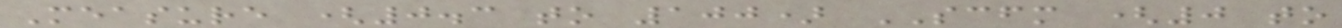Measure (0.3 to 100) SCFM (0 to
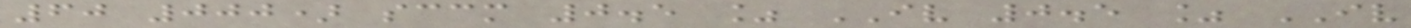60 000) sccm 0.5 % IV 0.5 % IV
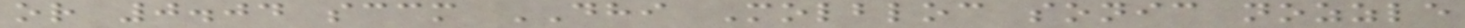or 0.04 sccm DHI Molbloc sonic nozzle
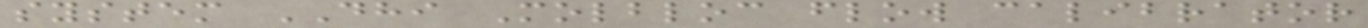system DHI Molbloc flow calibrator
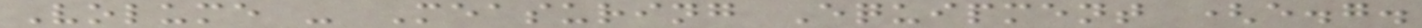Volume - Measuring Equipment (e.g.
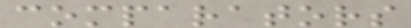comparators
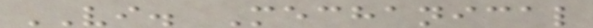VI. Mechanical
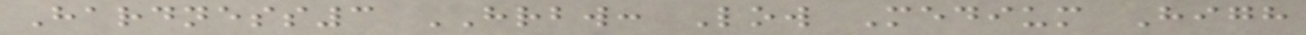Hardness3 HRBW: Low Medium High
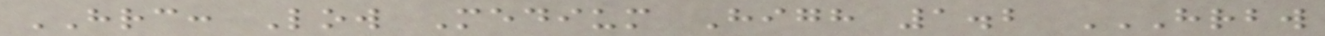HRC: Low Medium High 1.2 HRBW
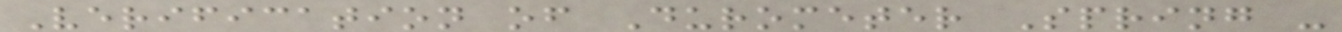Verification of Durometer Spring -
